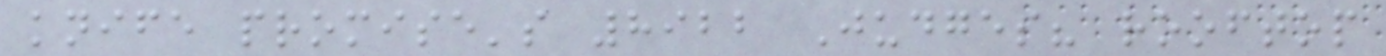knife promise's 8922 Judges? rooftop
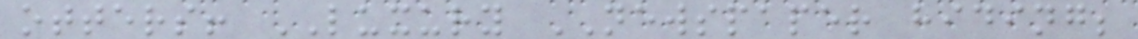otters! LUXURY NEWSPAPER hiding;
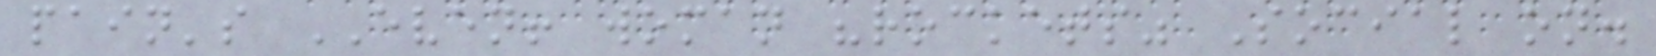pain's EVEN! woman "rockets" Social on.
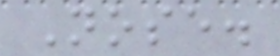Nose.
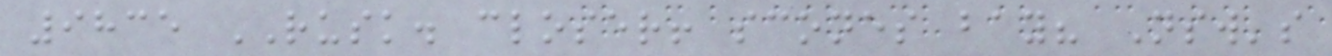9835 RUSK. closer! scones bay? Nsw's
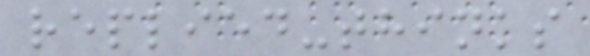replied-thinks
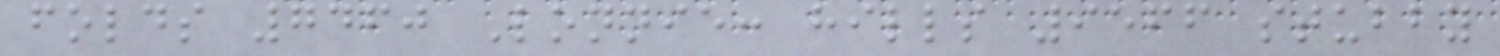folds 7460 Lonnie: hills 9566 stubby
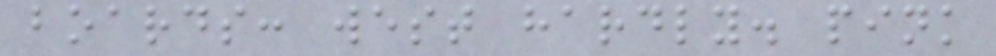boards: west hardly. pink
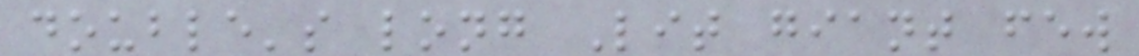double's long Lit giant few
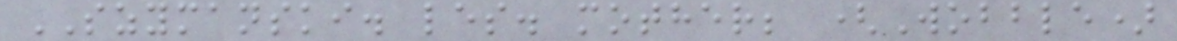SZYMANSKI. les. mother; (Wobble)
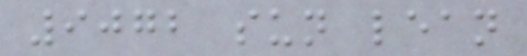9072 sun lean
